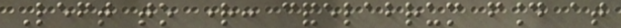Left to right: candelabrum found at
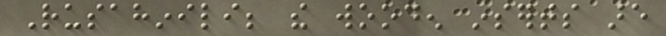Rusahinili; the wooden inserts are
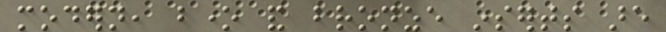modern, bone and bronze inserts are
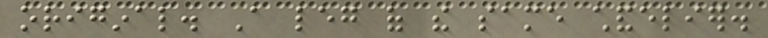original. A leg of the same chandelier.
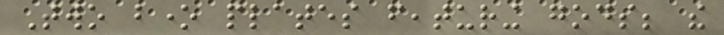Two bone plates featuring gods; the
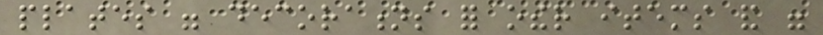plates were decorations for other items and were
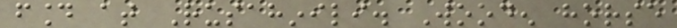found at Rusahinili. Wooden horse
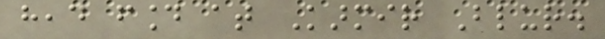head found at Karmir Blur.
